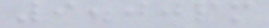9.00pm
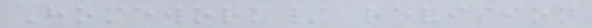Homework/ revision
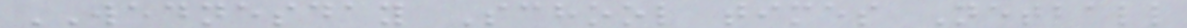WEDNESDAY School times Netball
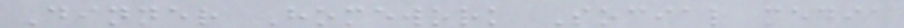Dinner Homework Social media
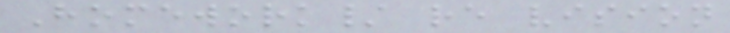Homework/ re vision
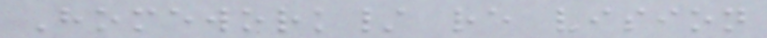Homework/ re vision
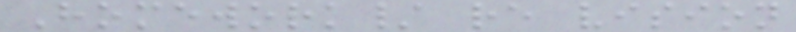Homework/ re vision
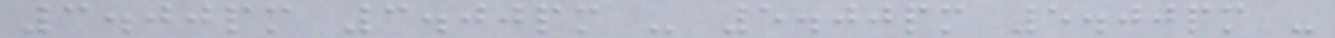3.00pm 3.00pm - 5.00pm 5.00pm -
